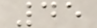45
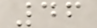46
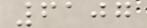6107
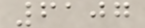6107
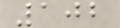102
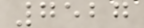7527
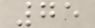75
